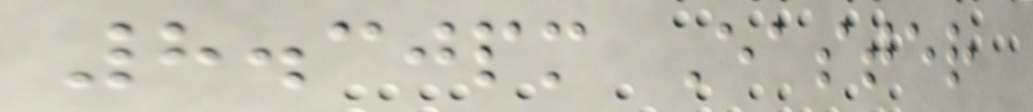8.30pm Easter
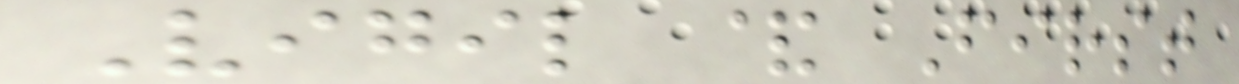Vigil & First
